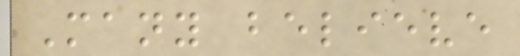Many believe
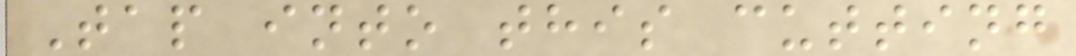Tap into this cutting
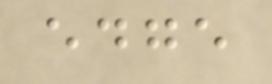edge
